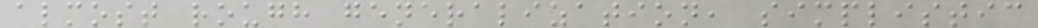almost rough generalization, simplistic
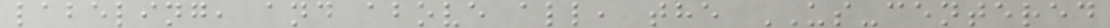labeling, and above all, the US-centered
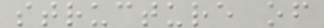structure of
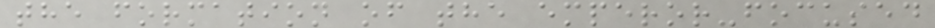the formation of the emperor-focused
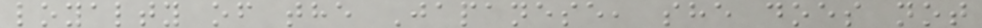loyalty of the Japanese, she does not
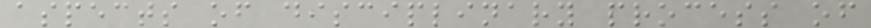aspects of disciplinary process of
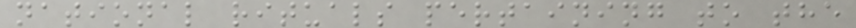national rituals pertaining to the
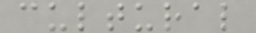cultural
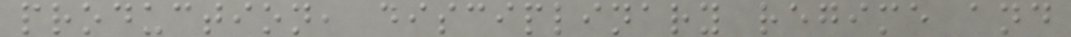production, disciplinary regime and
